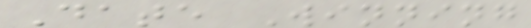Date Winning
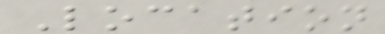Location
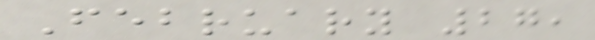February 27,
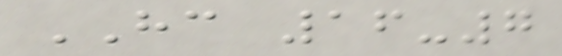HC 16-7
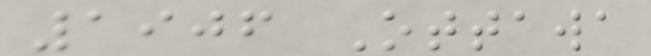1906 Ottawa
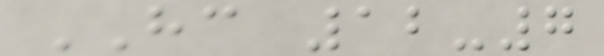HC 12-7
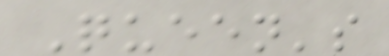Queen's
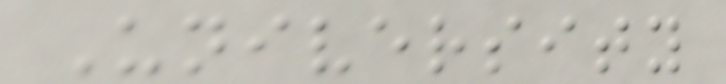University
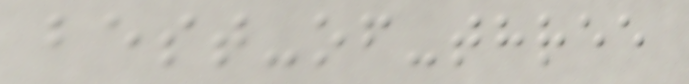best-of-three
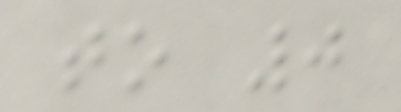to 0
